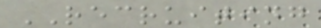RECRUITING
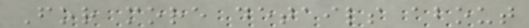For more details about
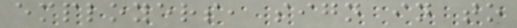employers, sign in to
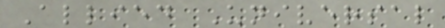Allied Universal
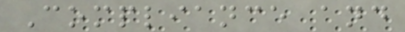Compliance and
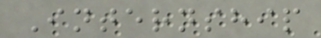Internship
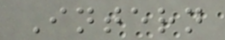Intern
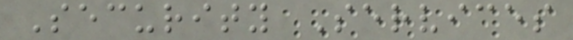Security Services
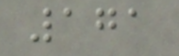171
